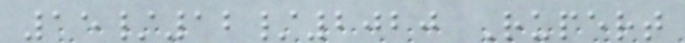15/12/2020 Rupert
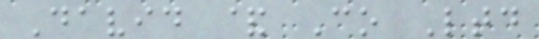David & Co Ltd
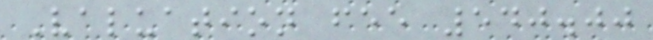Valuation fee 540.00
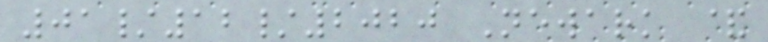01/12/2020 Newark &
